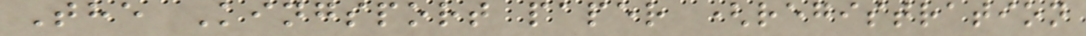The Kingsport paper (registration
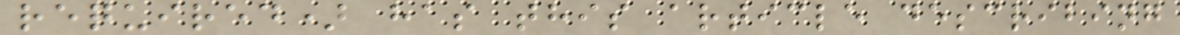required) has this article describing
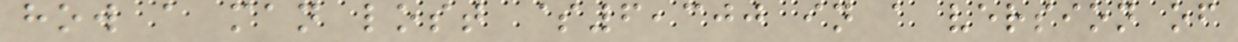how a man lost $6,300 in a version of
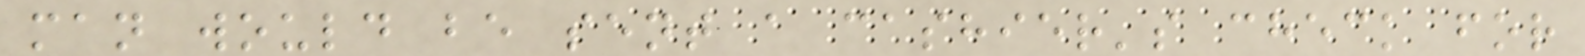man would be sent a cashier's check for
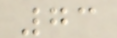73
